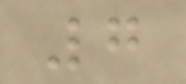7
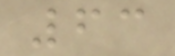63
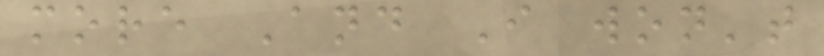more And I won't
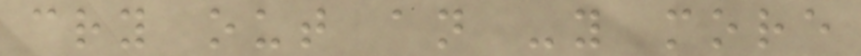cry out an -y more
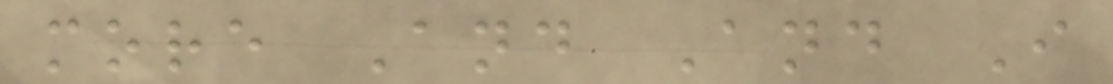more And And I
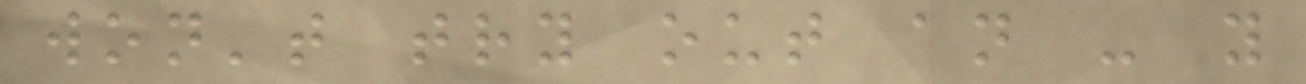won't try out an - y
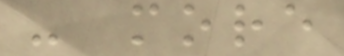- more
